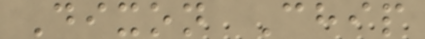Dixon Chip
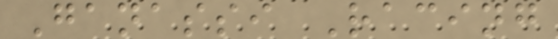Ganassi Racing
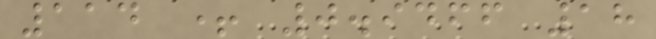114 + 0.9466 18
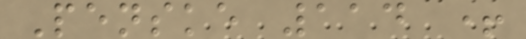Penske 114 +
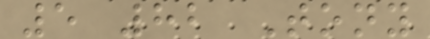5 82 Tony
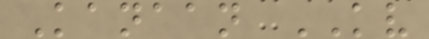Kanaan KV
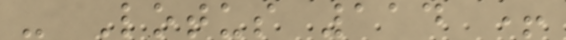- Lotus 114 +
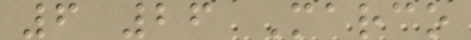6 26 Marco
